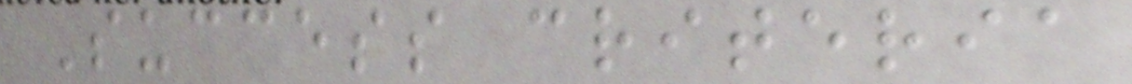Success criteria
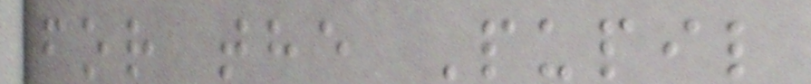for the Pupil
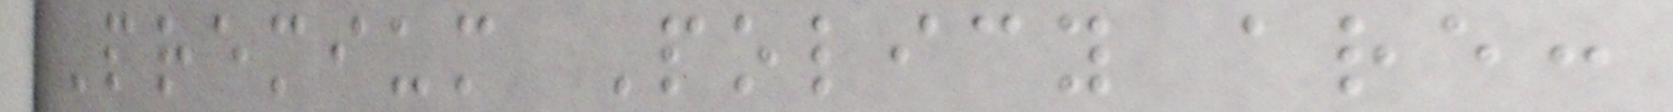Premium Policy are:
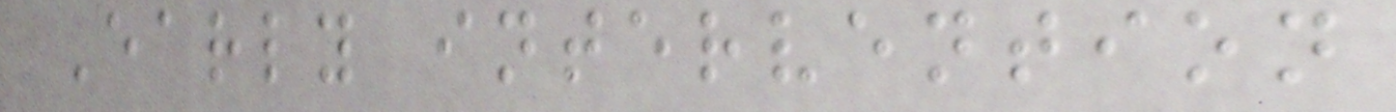Early intervention
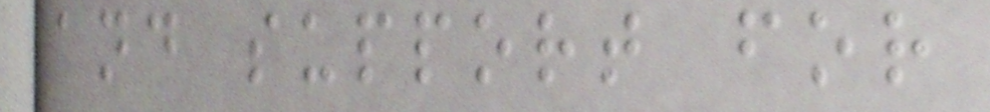and support for
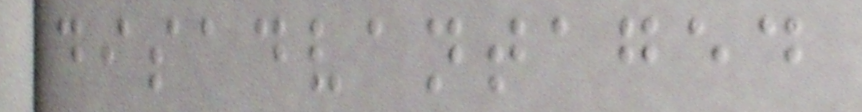disadvantaged
